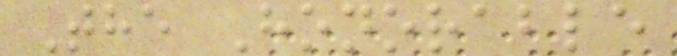The Honorable
